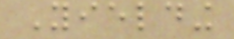Yielding
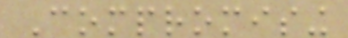Compromising
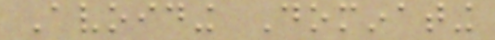Avoiding Dominating
